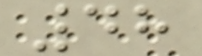48
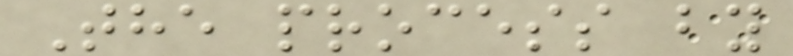The process by
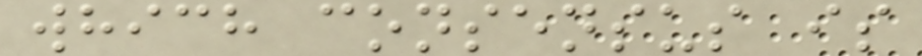which consensus is
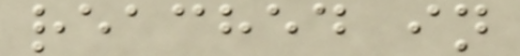reached in
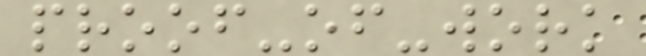proof-of-work
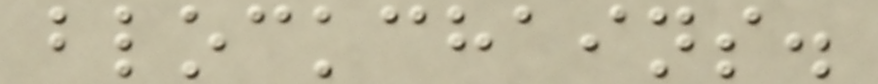blockchains.
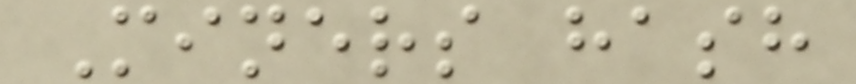Miners hash
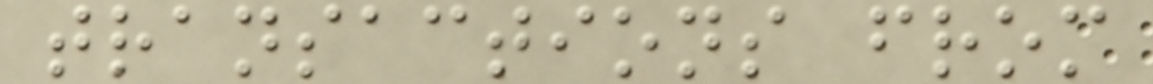transactions from
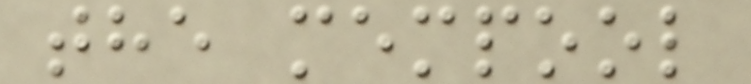the mempool
